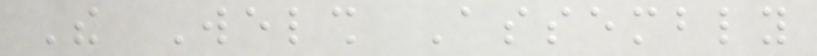The Welsh Assembly
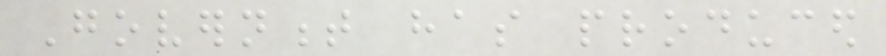Government has produced
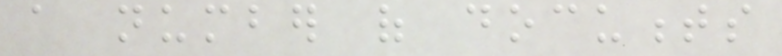a number of documents
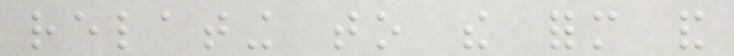relating to the form and
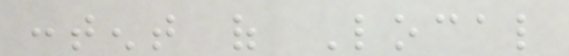content of Local
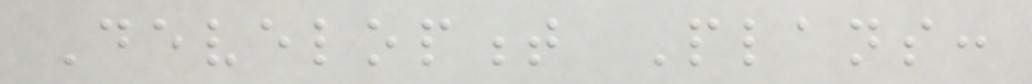Development Plans:
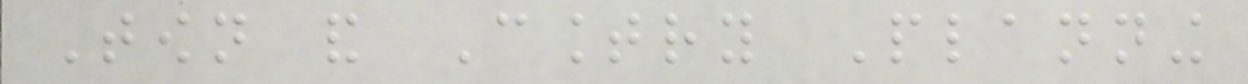Town and Country Planning
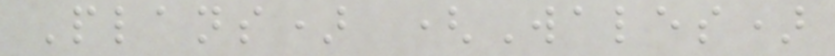Plans) (Wales)
